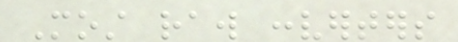Most raw converters
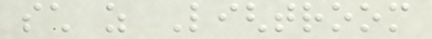such as Lightroom
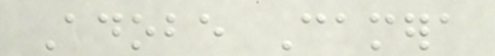Adobe Camera
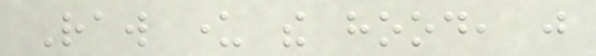Raw under the hood, just
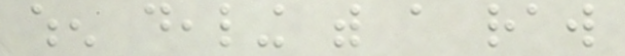when dealing with a raw
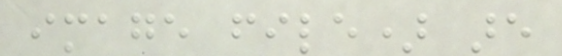image file) are
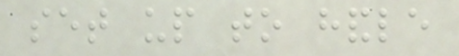set up to handle
